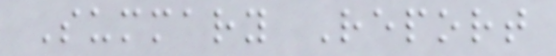Summary Report
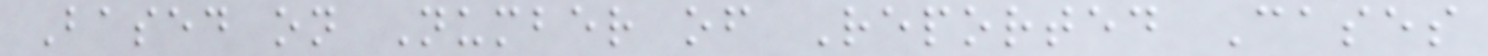Based on Number of Reported Cases
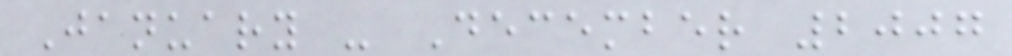January - December 2007
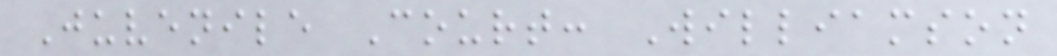Juvenile Court: Williamson
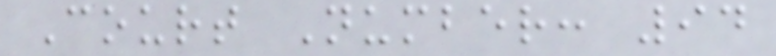Court Number: 94
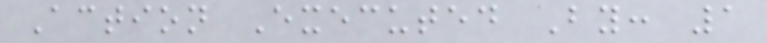Action Executed By: 1
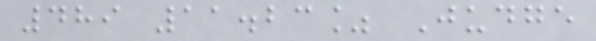489 11.23% Judge
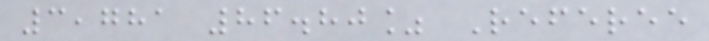3,781 86.80% Referee
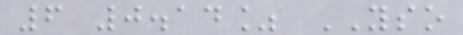6 0.14% YSO
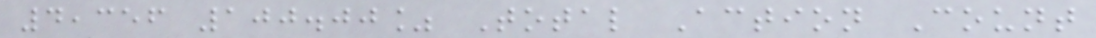4,356 100.00% Total Action Count
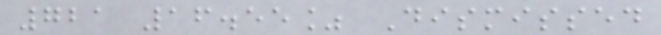721 16.55% Dismissed
